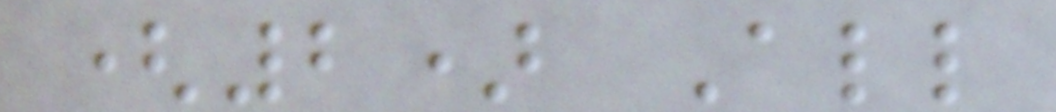(2) All
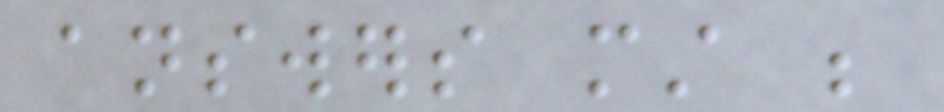answers must be
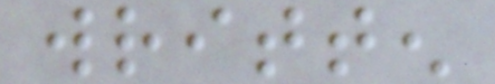written
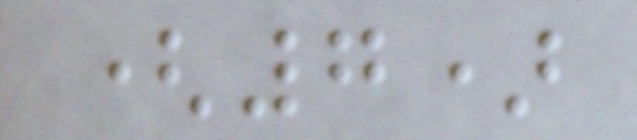(7)
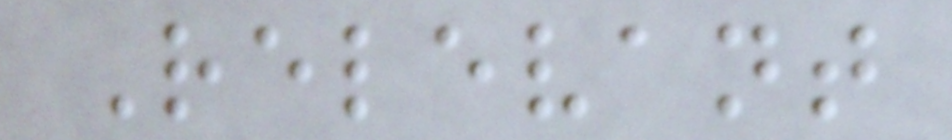Relevant
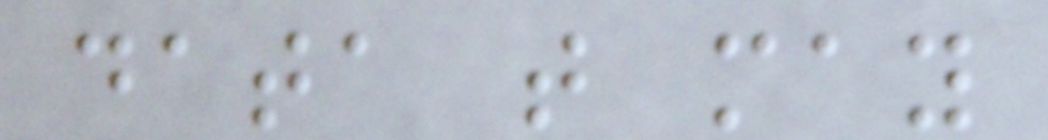data that may
